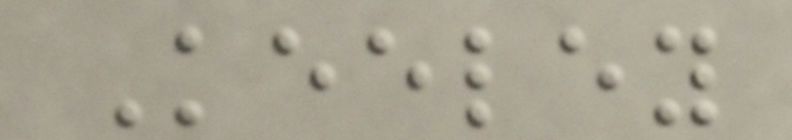Keeley
